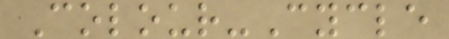Colour-Cycle
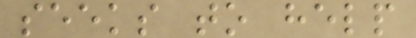seeks to help
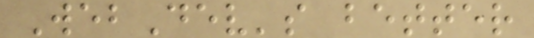WebDev's better
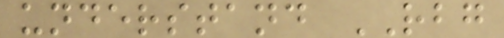understand RBG
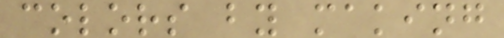colors by making
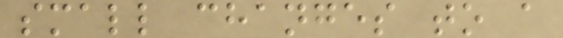small changes to a
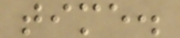time.
